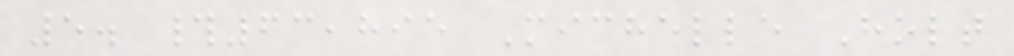5. #63,895 Michelle Holt
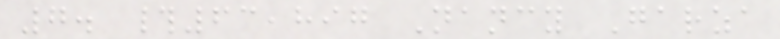7. #63,897 Nancy Garza
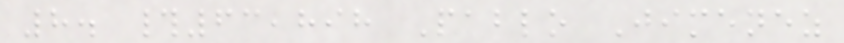8. #63,898 Pablo Jimenez
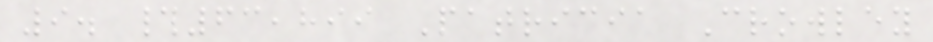9. #63,899 Patricia Crowley
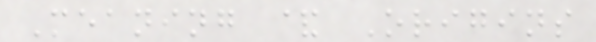Meaning & Origins
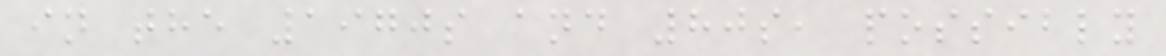in the 1970s and 80s, possibly
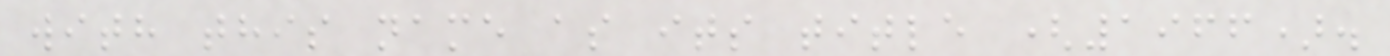with this name as its title (1966).
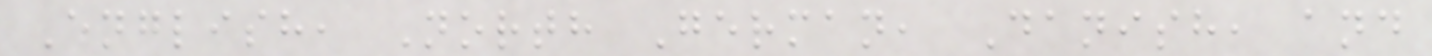English, North German, Danish, and
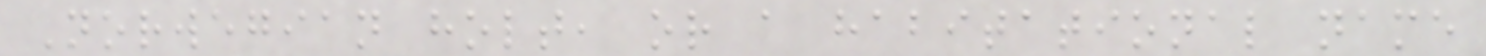Norwegian holt, or a habitational name
